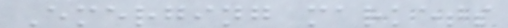Emerging markets
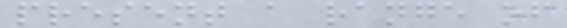present a range of
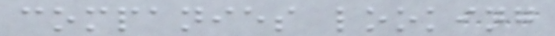companies looking
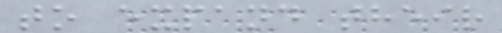to expand their
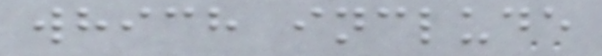which include
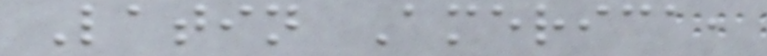Latin America,
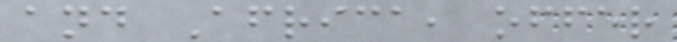and Africa, offer
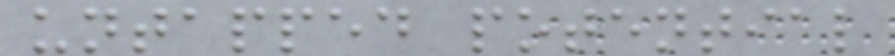untapped potential
